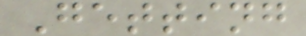Getting
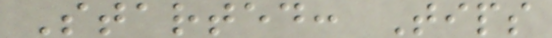Started: Tips
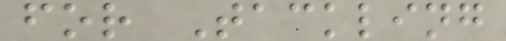for Tackling
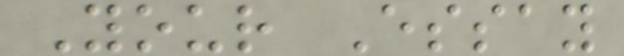Your Essay
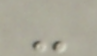-
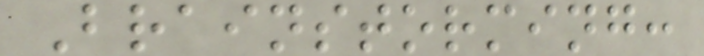Brainstorming:
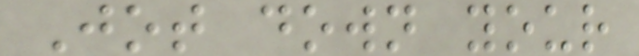Jot down your
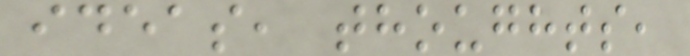ideas, thoughts,
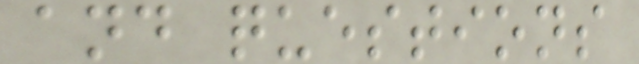and questions
